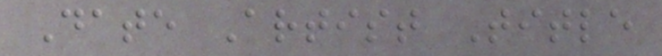Date Artist Title
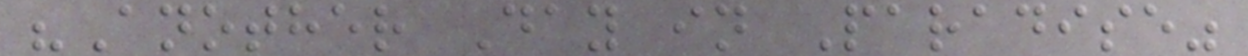"Another Day in Paradise"
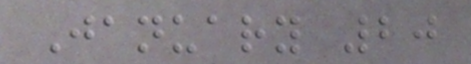January 20
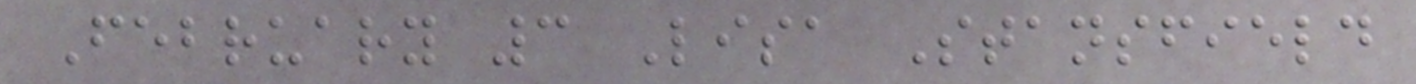February 3 Lisa Stansfield
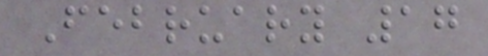February 17
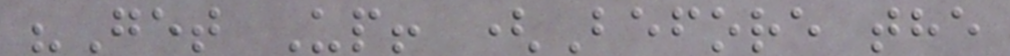"Get Up! (Before the
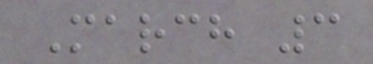March 3
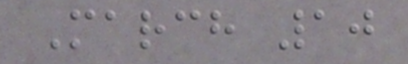March 10
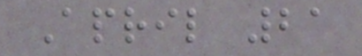April 21
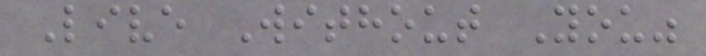Live Without You"
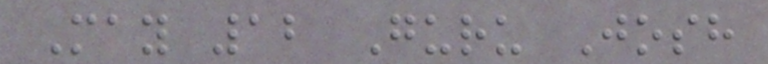May 12 Guru Josh
